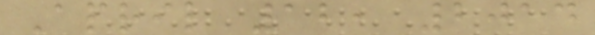April 12, 2014
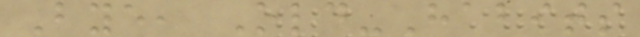Bye, Old-Habits
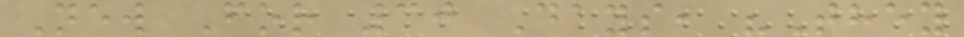New For 30 Days, "They
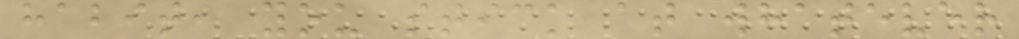habit, you stick at whatever
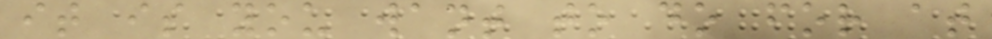it is you want to do for at
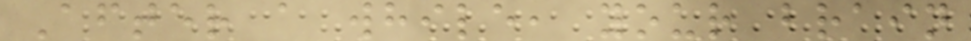After a while, your brain
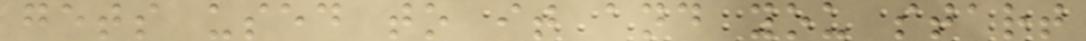gets used to it and you start
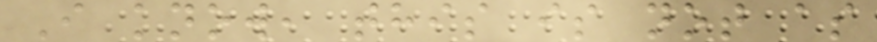I know, this is not as
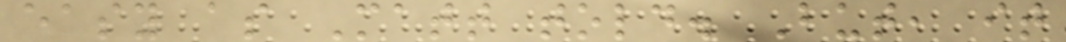easy as Matt told. But, it
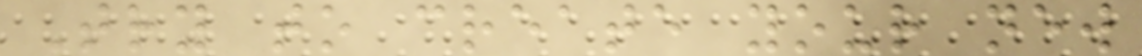Try to create your new
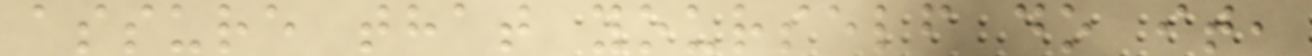assure that yourself do it,
